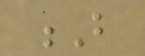B
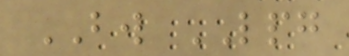BW LPG
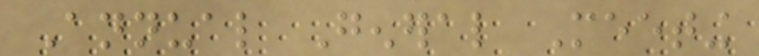Annual General Meeting
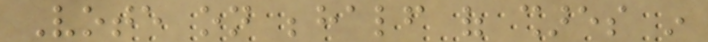Vote on behalf of shares in
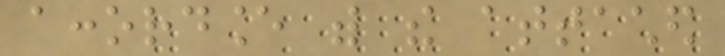accordance with the attached
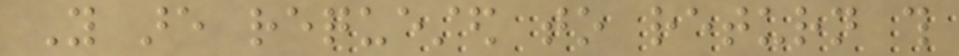You are requested to return this
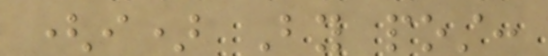(i) By post:
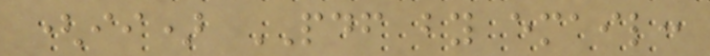(ii) PDF by email:
